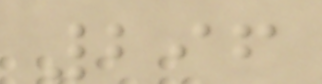296
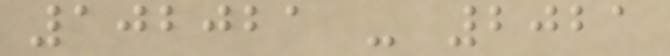102021 - 2021
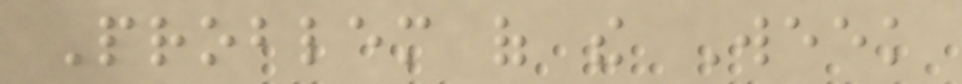Problem of the Week
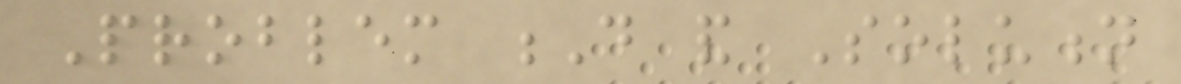Problem D and Solution
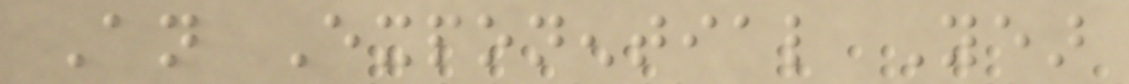An Exponential Year
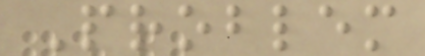Problem
